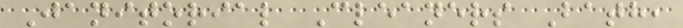Janitorial Cleaners Bath,
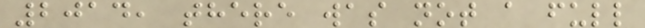2014, there was not a full
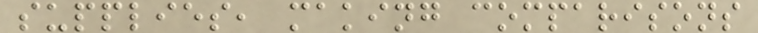supplies, making comparisons
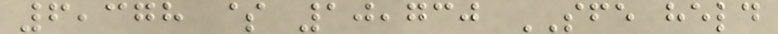6,378 $ 10,730 SFE held
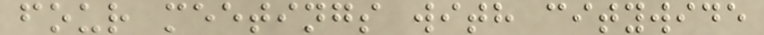four meetings with citywide
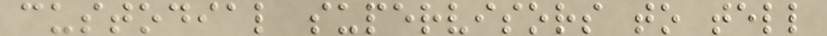custodial supervisors to tell
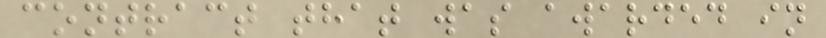contract that was awarded in
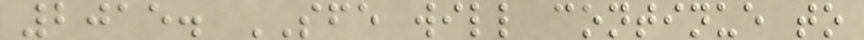2015. SFE will continue to
